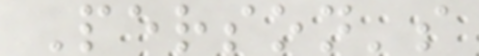Person's
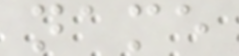name
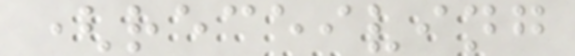(receiving
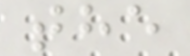the
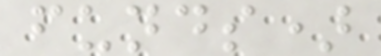funds)
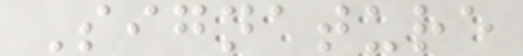Signature
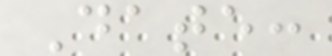Date:
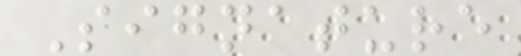Signature
